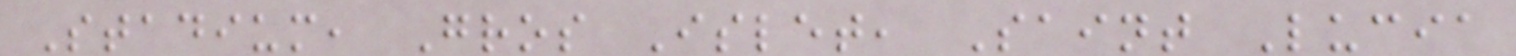Stadium, Gros Islet, Saint Lucia
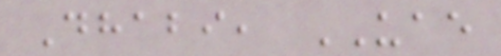Dhabi, UAE
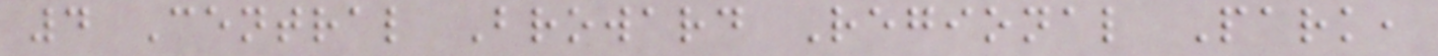4 Central Broward Regional Park,
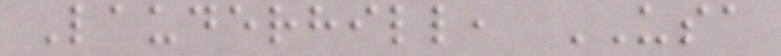Lauderhill, USA
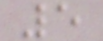5
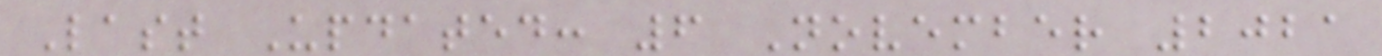Last Updated: 6 November 2021
